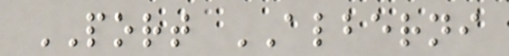PORT ALBERNI
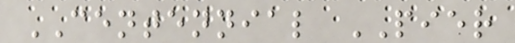CENTENNIAL PIER
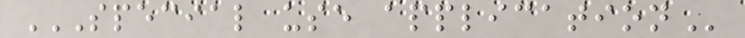SPECIAL USE APPLICATION
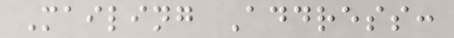Mailing Address:
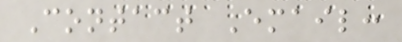Contact Email:
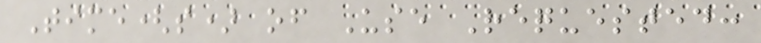Time(s) of Use Requested:
